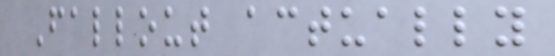Fallout actually
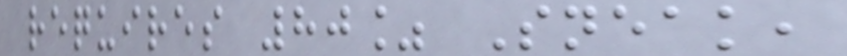requires 80% Sneak,
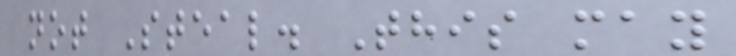not Steal. This may
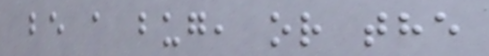be a bug, or the
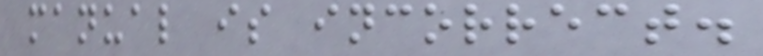manual is incorrect.
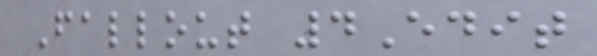Fallout 4Edit
